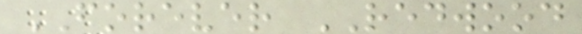FOREVER REDWOOD
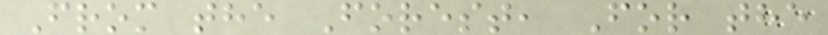From the Forest, For the
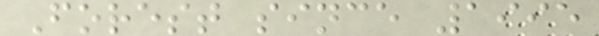Forest since 1995
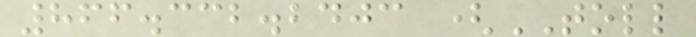866.332.2403 (TOLL
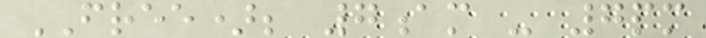FREE); 7am - 7pm
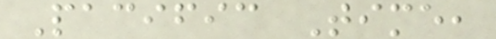Pacific Time,
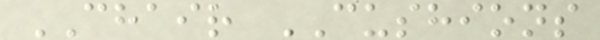CHAIR CUSHIONS
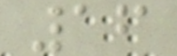16
